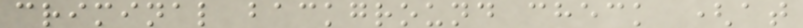criminal background check (at
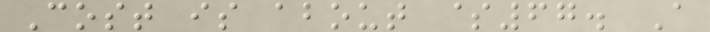Cost is about $67. A
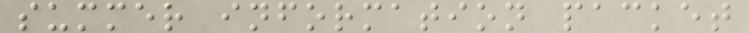summer information packet
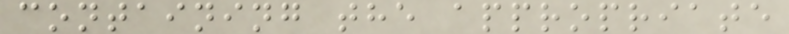containing the appropriate
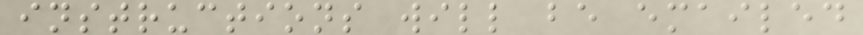instructions will be emailed
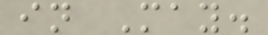in May.
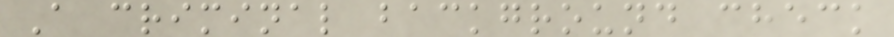A criminal background check
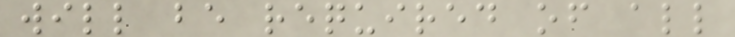will be required of all
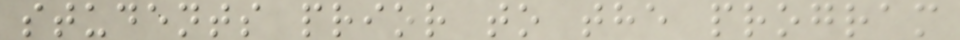students prior to the program
